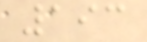193
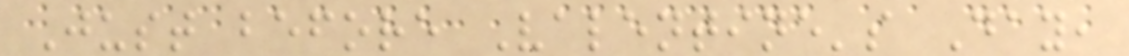Just before Valentine's Day,
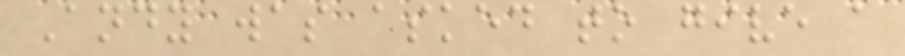Andy was asked to give a
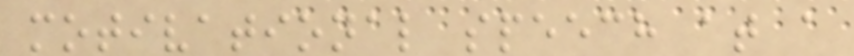motivational speech at a
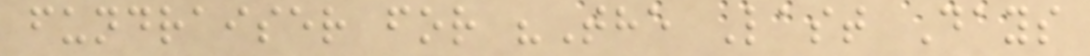fundraiser for "The Last Days
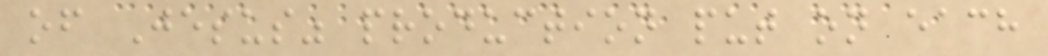of Jesus" production put on each
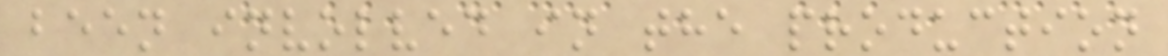been involved in the production
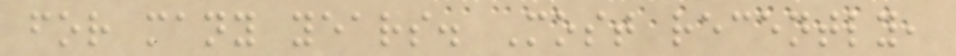for many years. Most recently,
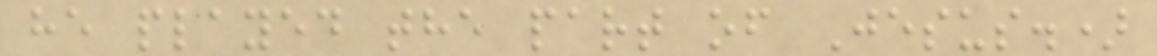he played the part of Jesus.)
